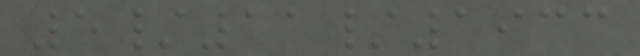5/11/1933
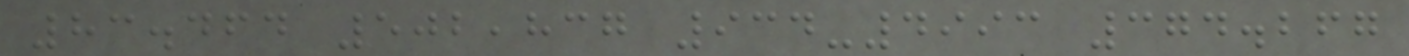83.464 502,837 934-4993 374.267
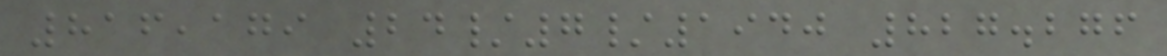816,179 24/7/1940 827.276
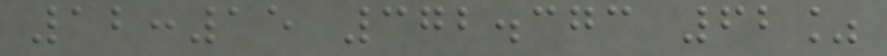12:15 372.373 62%
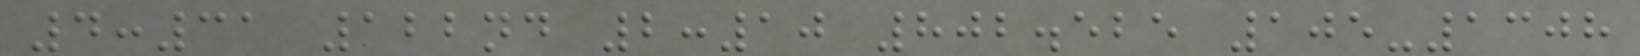4:31 122nd 2:10 802.525 105-1308
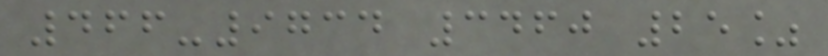466-9734 3460 25%
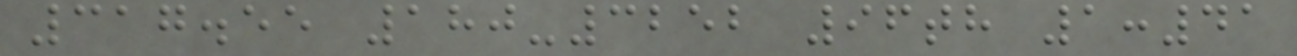317.55 180-3252 96th 1:41
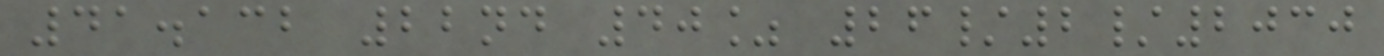41.132 22nd 40% 26/2/2030
